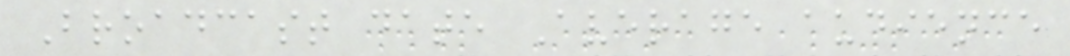Broadcast date Average audience
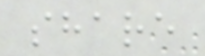share
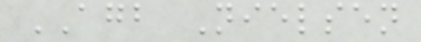AGB Nielsen
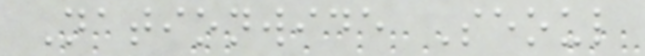Nationwide Seoul
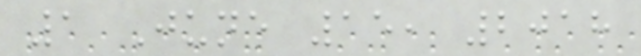1 June 15, 2018
